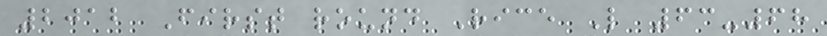2012 First round Rice L 63-68
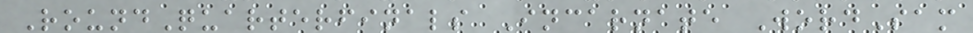RoundQuarterfinals Incarnate WordSam
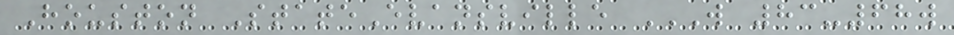Houston StateEvansville W 83-68W
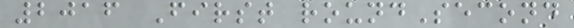2016 First roundSecond
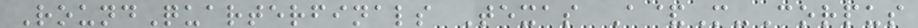RoundQuarterfinals Texas A&M-Corpus
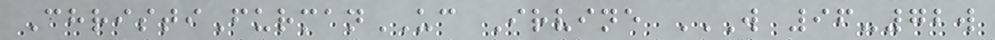ChristiFurmanUC Irvine W 96-72W
